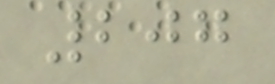207
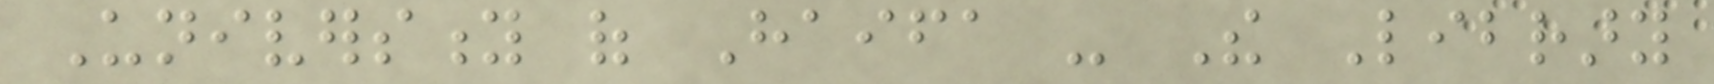University of Haifa - The Library
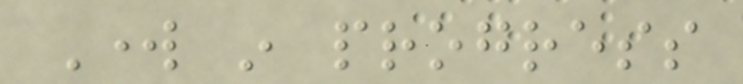Work in progress
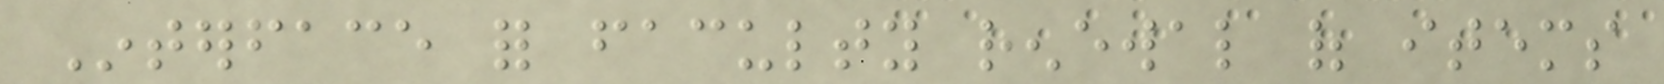Interface for faculty renewal of items
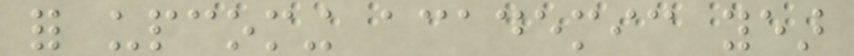for upcoming academic year
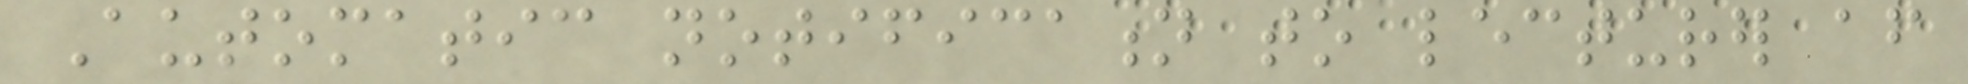Automatic notification to lecturer after
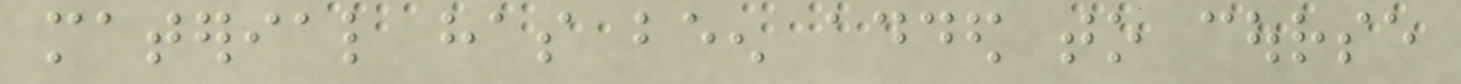material has been added to course
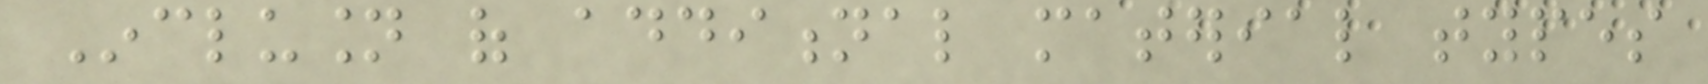Inclusion of additional material types
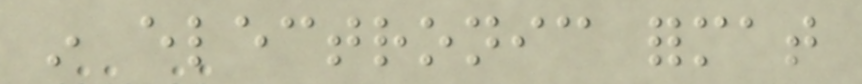in electronic format
